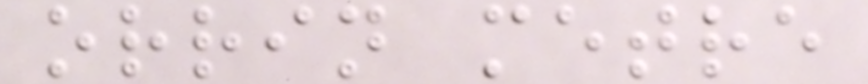orrin metre
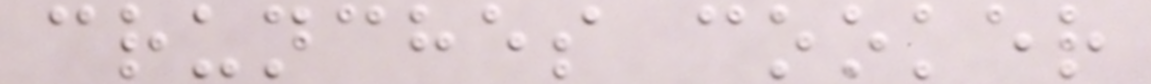crunches cooker
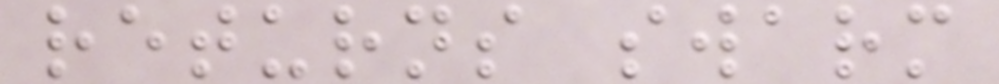returns swarm
